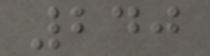240
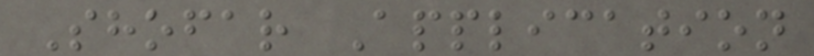Shofar Application
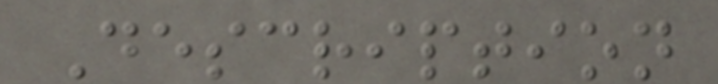Description
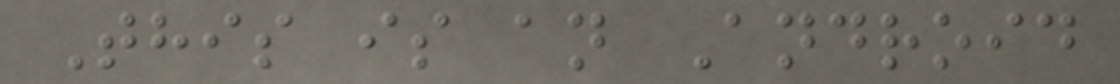This is an Android
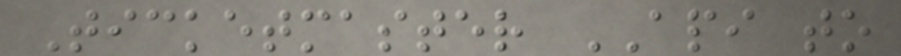Ticketmaster API to
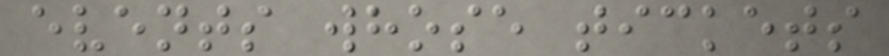events whose tickets
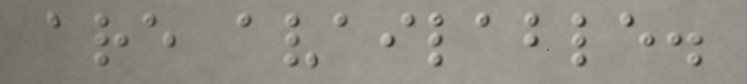are available.
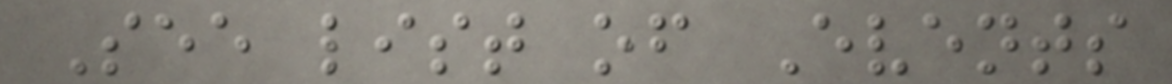See list of Events
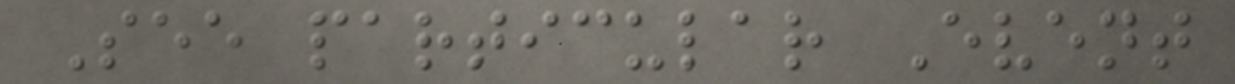See particular Event
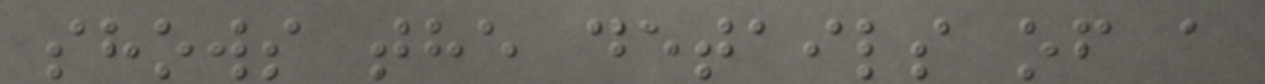shows the details of a
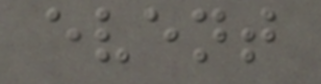event
